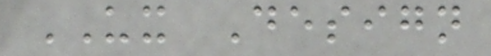UX Design
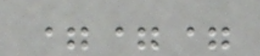===
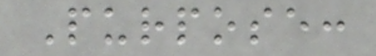Purpose:
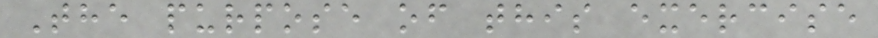The purpose of this exercise
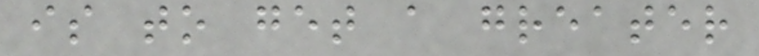is to get a greater
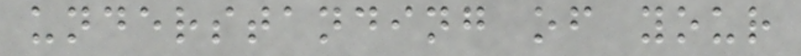understanding of your
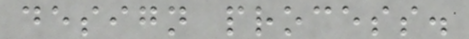design process.
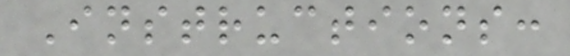Instructions:
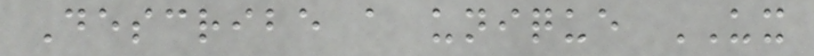Describe a unique UX
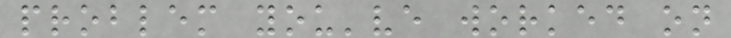problem you've worked on
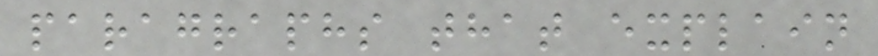paragraphs that explain
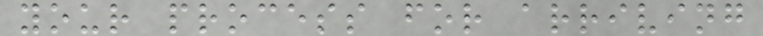your process for arriving
